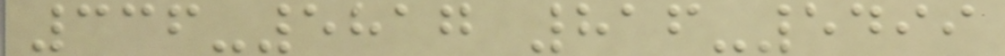336-5817 816-5499
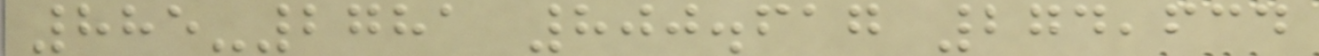885-2781 800.617 274,634
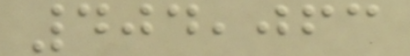404,063
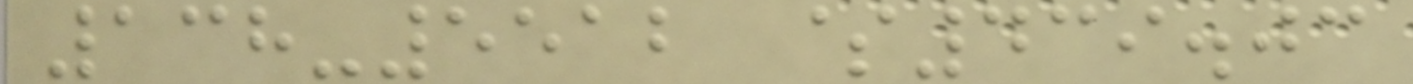138-5512 $439.03
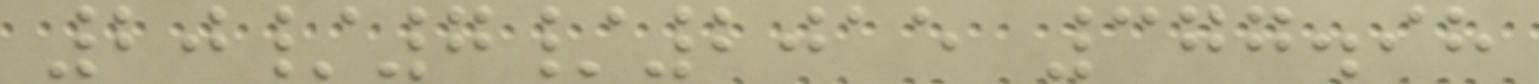20/7/2015 377.98
